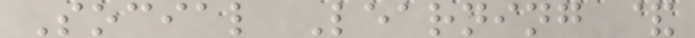Social Learning &
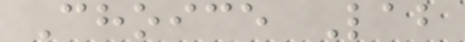Choice Lab
